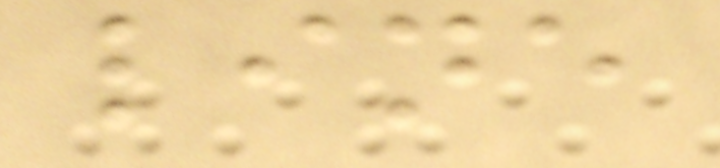line
